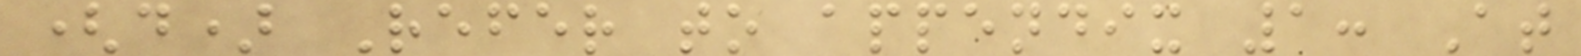(d) Refer to appendix 1: At
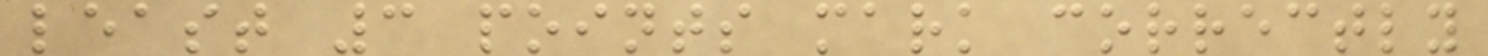least 3 points mark correctly
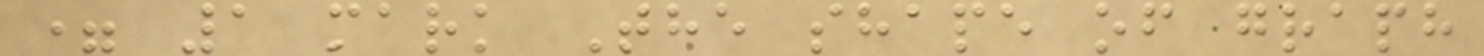= 1 mark The shape of graph
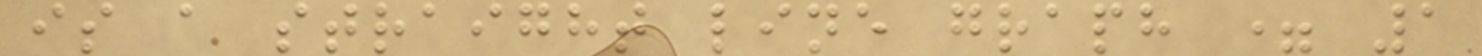is a straight line graph = 1
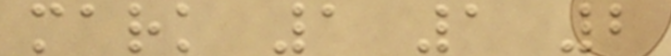mark 1 1 2
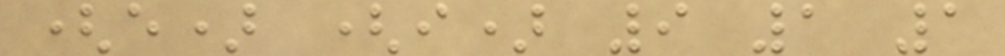(e) (i) 9 1 1
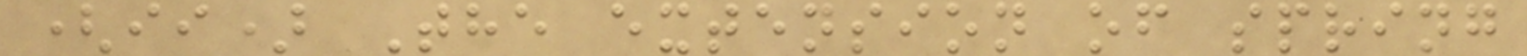(ii) The extension of spring
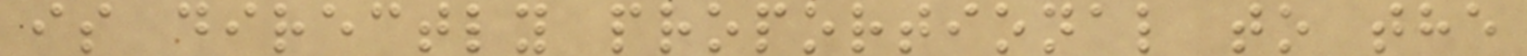is directly proportional to the
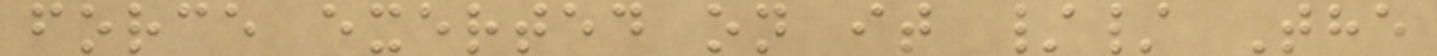force exerted on it // The
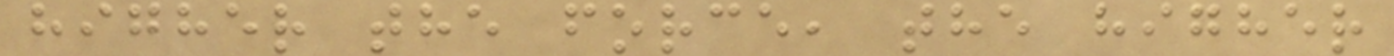higher the force, the higher
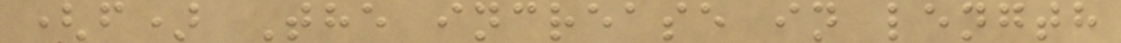(f) The increase in length
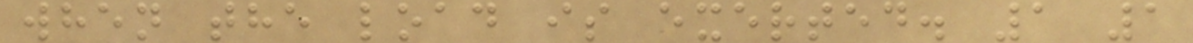when the load is exerted. 1 1
